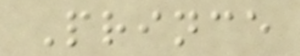Prince
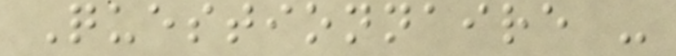Questionnaire -
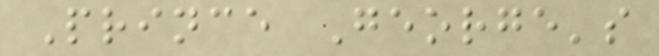Prince George's
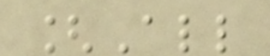[All
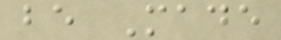be Made
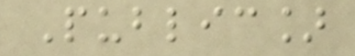Public]
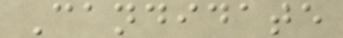Candidate
